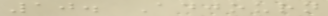10. Adjourn
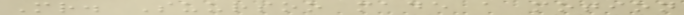Mr. Suursoo made a motion
